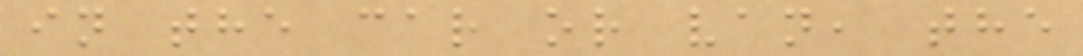in the car or van, the
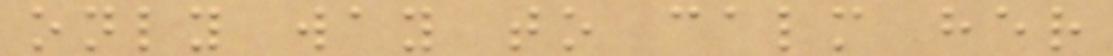only way to calm her
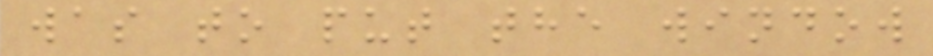was to put the window
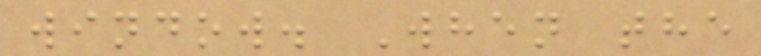window. When the
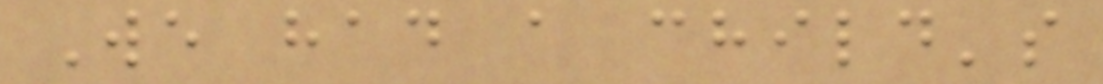We had a child's
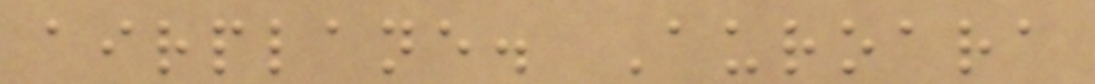airplane. Auroara
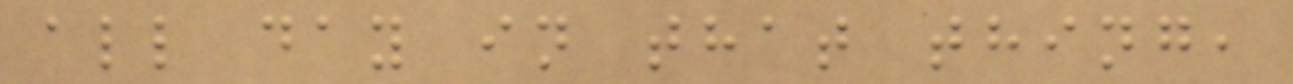all day in that thing,
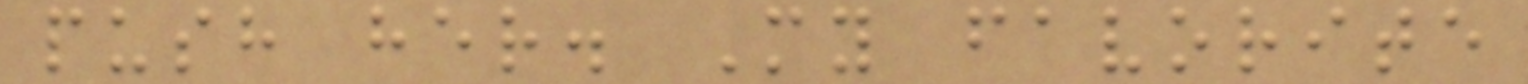push her. My favorite
